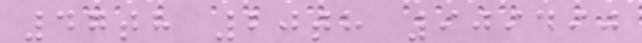47th 20th 909490
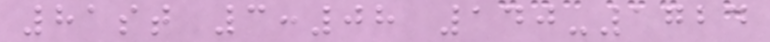81st 3:08 140-1724
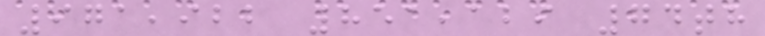971,922 851,129 74th
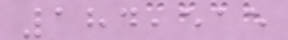184,515
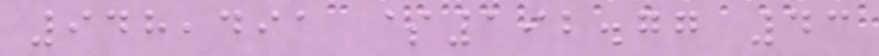948,491 $192.77 43
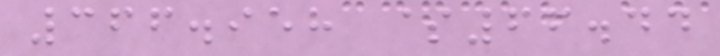366.958 $66.44
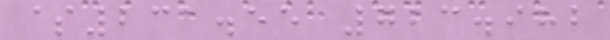$231.55 723.982
